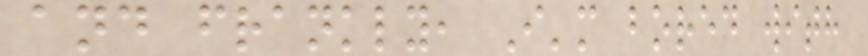and frankly, I'm bored with
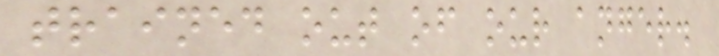trained out of our anger.
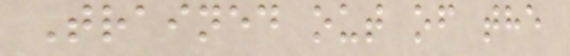Trained out of the
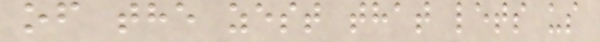of the zest that lets us
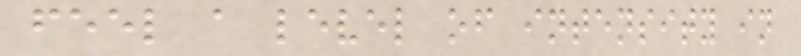feel a level of intensity in
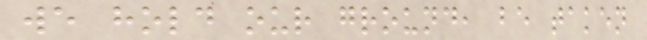we hold our ground, be taken
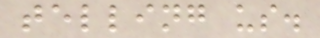telling us.
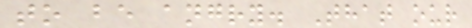to be angry. That our
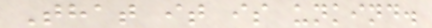That it is unkind.
